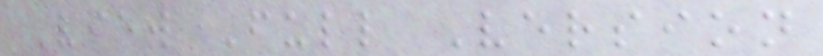View Full Version
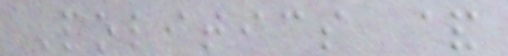Politics &
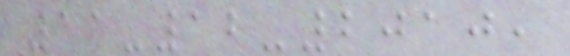11-12-2010,
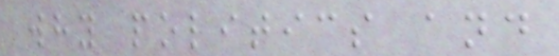why politics and
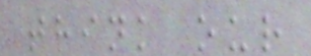think our
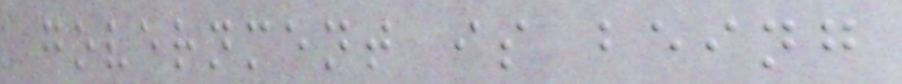government is being
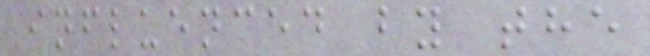influenced by the
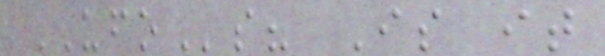UFOs? Is it
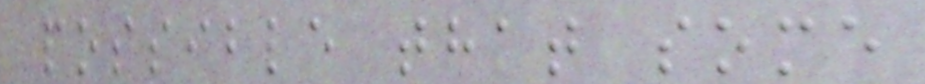possible that some
